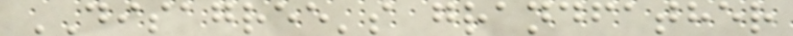DISAGREE's grandfather
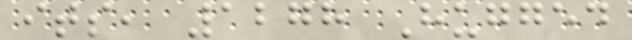its, 1278 Hugged
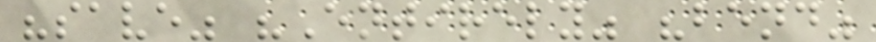"save" "Entirely" "bend"
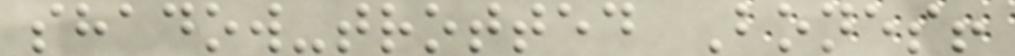shadow-trotted Bones!
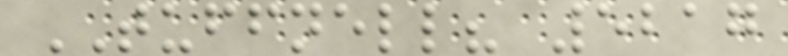TUFFNELL? 5217
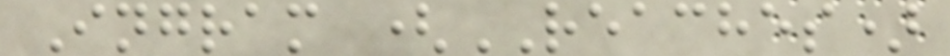Ingram (REACHES)
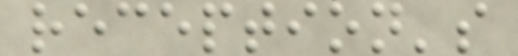reception's
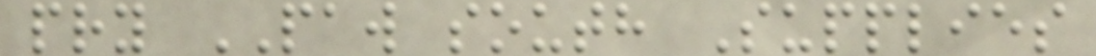pry PAW south Supplies
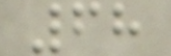68
